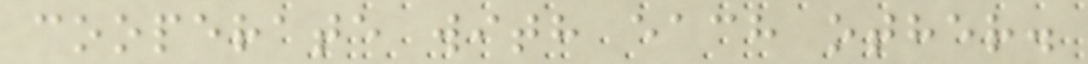cooperate with each other.
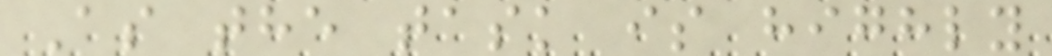As the task is highly
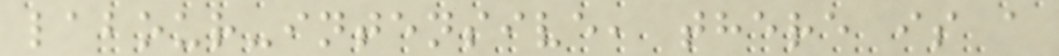labour-intensive, there is a
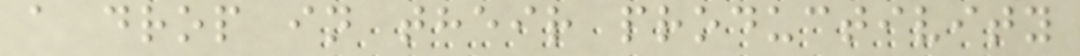a drop in their productivity
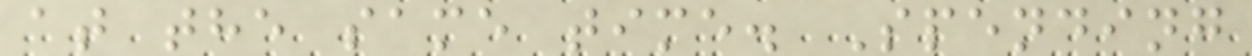at the same time. Spending
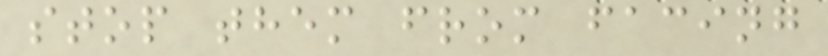stop them from facing
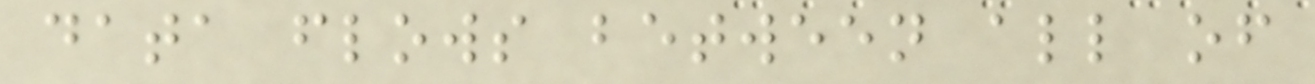data flows between all of
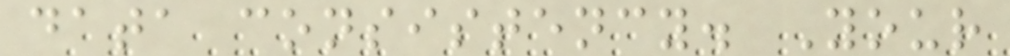data consistency. Your
